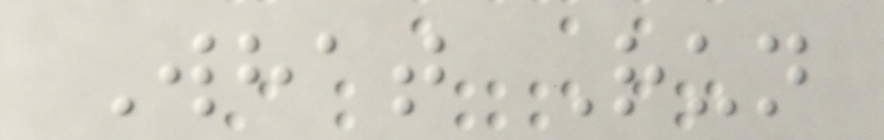What Run
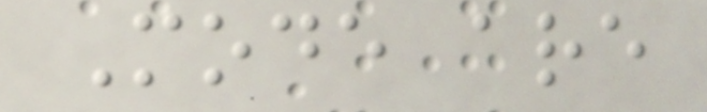Mode are
